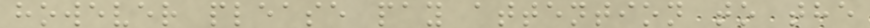however please pay attention to the
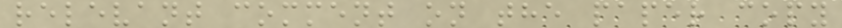relevant comment on the paper copy
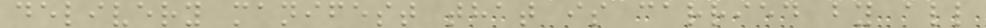delivery manifest that is carried by all
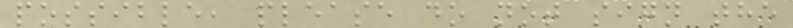possible, please do not sign the
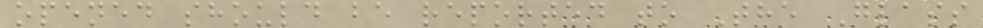opened should be reported to The Glass
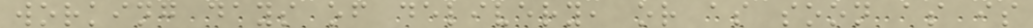working days of delivery, or as soon as is
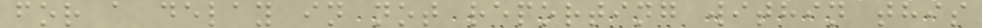for a delay in not reporting within this
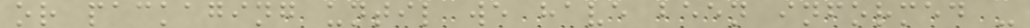or packaging until we have been informed -
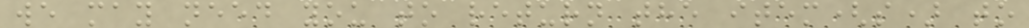we may need you to return the item(s) to
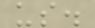us.
